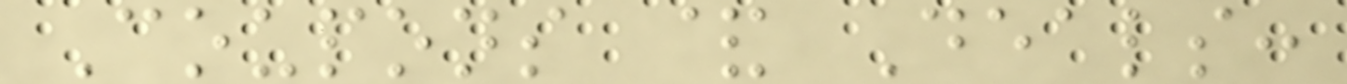Coupons & Deals:
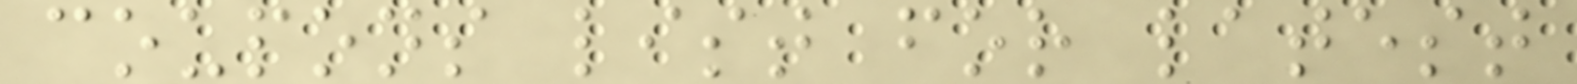coupons list for latest
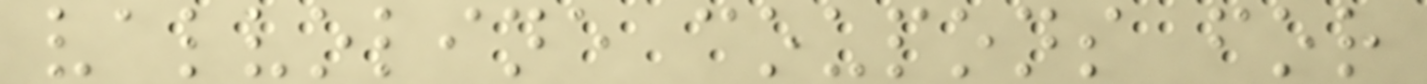valvoline coupons for
